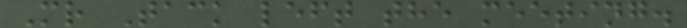Mr Tack left the meeting.
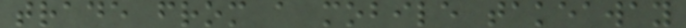trade from a mobile takeaway
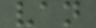van
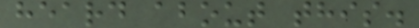heard about this.
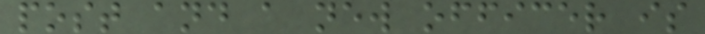post and a new officer is
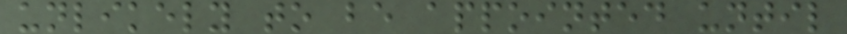unlikely to be appointed until
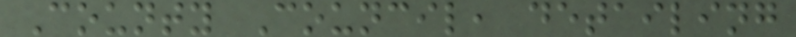County Council, detailing
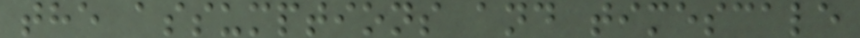the assumptions and timescale
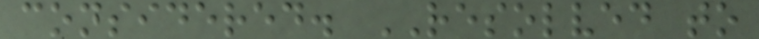considered. RESOLVED to
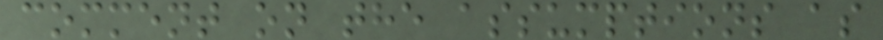comment on the assumptions as
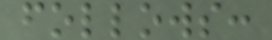follows:
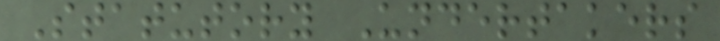Statutory Undertakers
